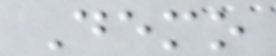Demo
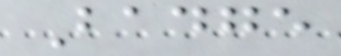Badge
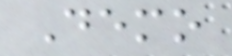Demo
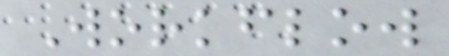Workflow
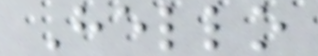Hello
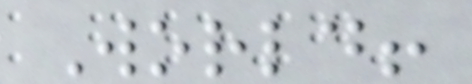World!
